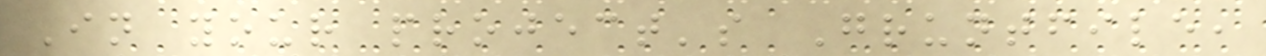In your project's Gruntfile,
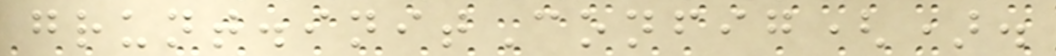grunt.initConfig().
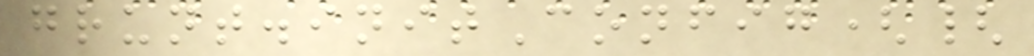grunt.initConfig({
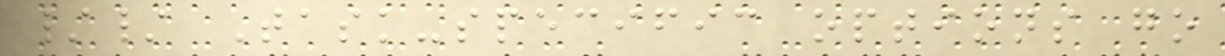// Task-specific options go
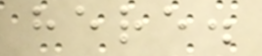here.
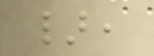},
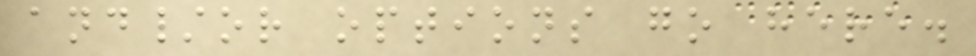and/or options go here.
